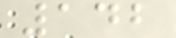142
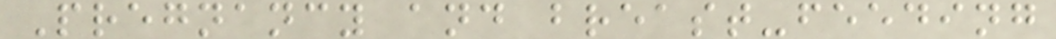Pregnancy and breast-feeding
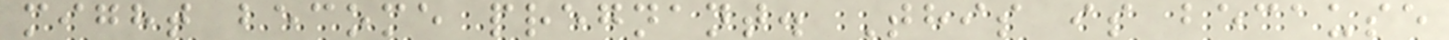might become pregnant. This is because
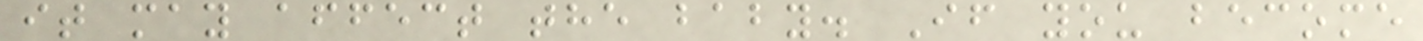it may affect the baby. If you become
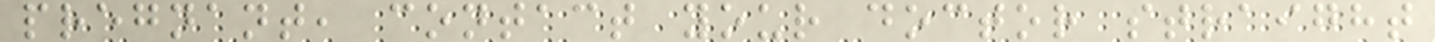pregnant, contact your doctor straight
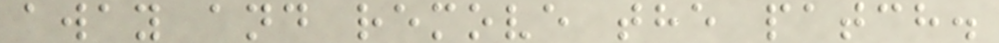away and remove the patch.
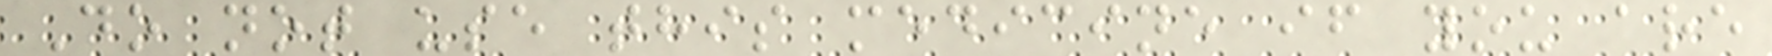Do not use this medicine if you are
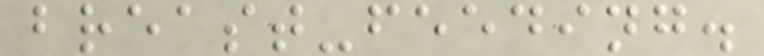breast-feeding.
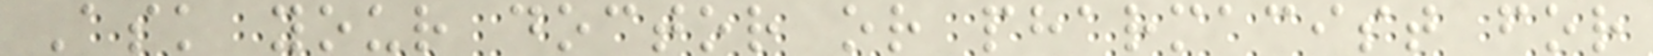Ask your doctor or pharmacist for
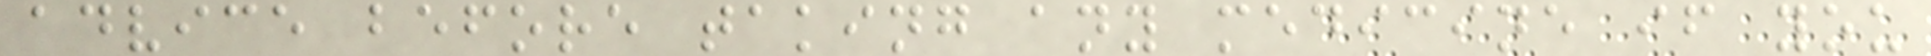advice before taking any medicine if you
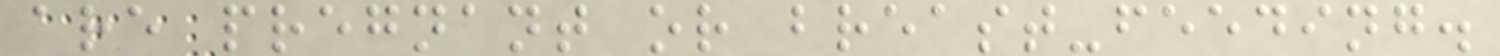are pregnant or breast-feeding.
